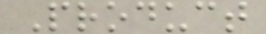Product
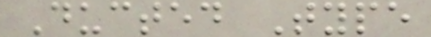Ducted Type
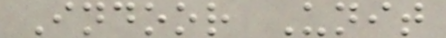Indoor Unit
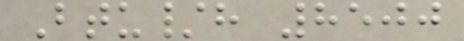Btu/h 8500
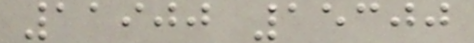11900 15300
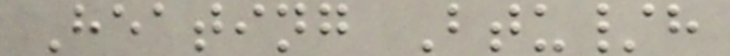Heating Btu/h
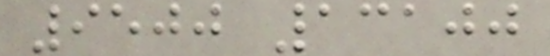9500 13100
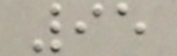95
